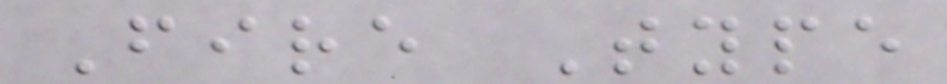Fire Type
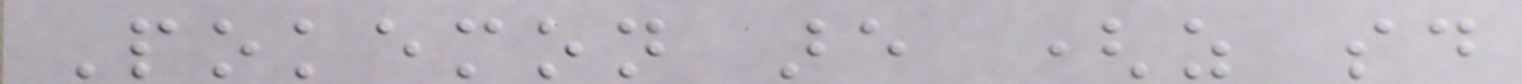Pokemon are (as said
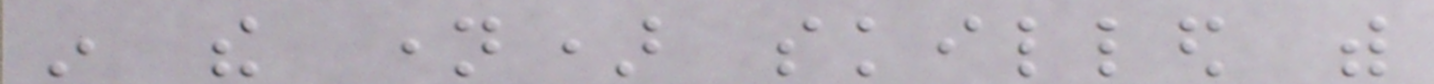in the name) skilled with
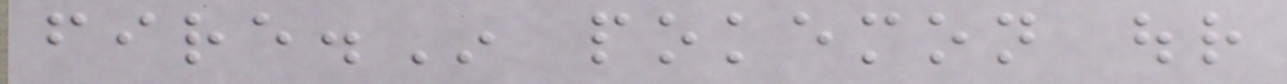fire.In pokemon our
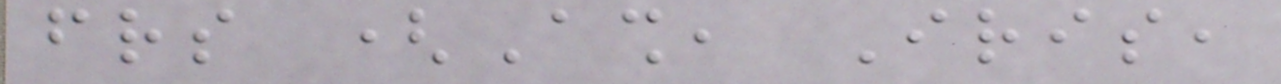friends (Ash, Iris,
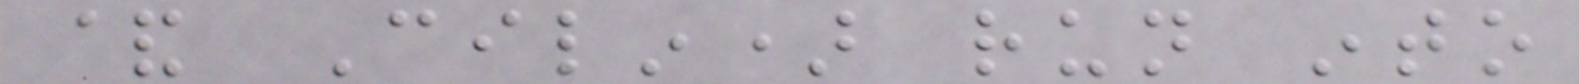& Cilin) run into
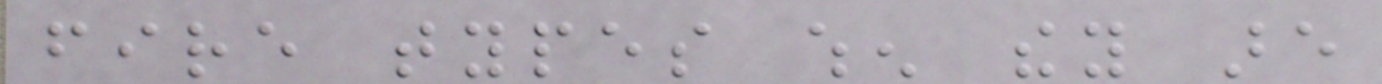fire types when they are
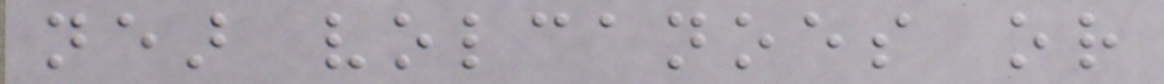near volcanoes or
